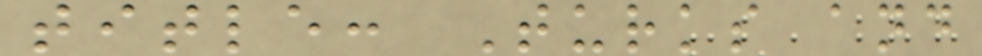title: Turks and
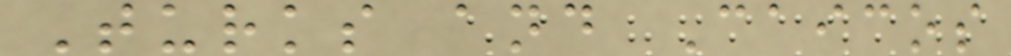Turks and Caicos
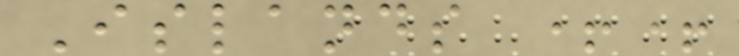Islands ++
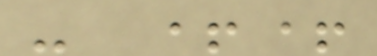- ++
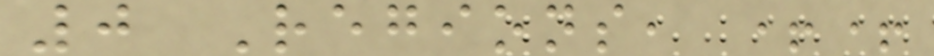0 Regions, ++
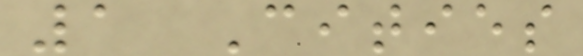1 Cities
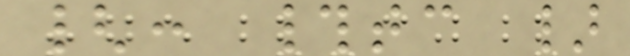{: #tc }
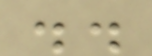..
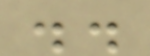..
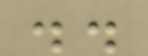..
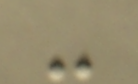-
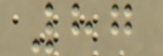87
